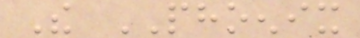The PHOENIX
